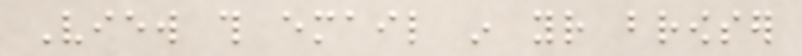View this email in your browser
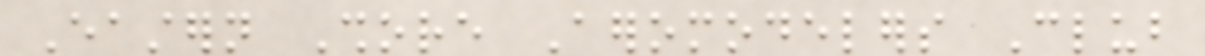Eastern Shore Aeromodelers Club
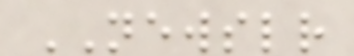NEWSLETTER
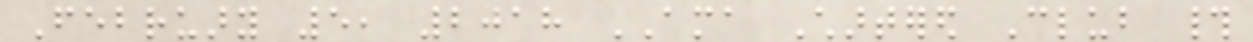February 5, 2018 AMA Chartered Club #
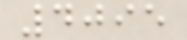4095
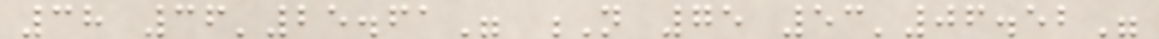38 36'25.61" N 75 53'06.52"
